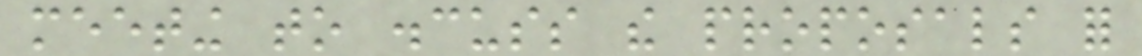meeting to discuss the proposals for
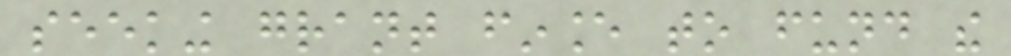seeking grant finance to fund the
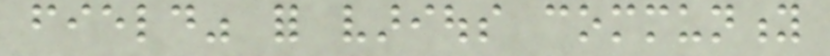field" for various community
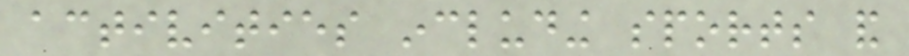activities including sports and
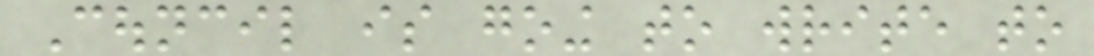Council is going to write to
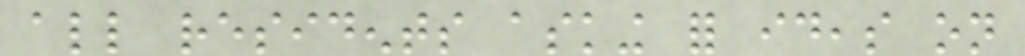all residents asking for ideas on
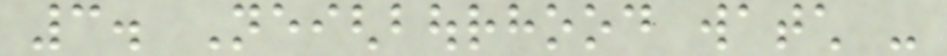3. Neighbourhood watch -
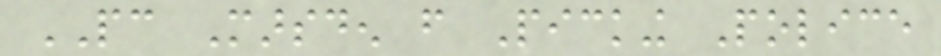PC Marsden from Picking Police
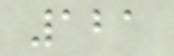121
